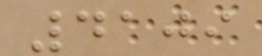4109
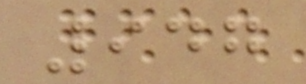947
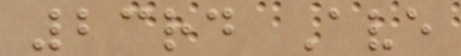23rd Ave
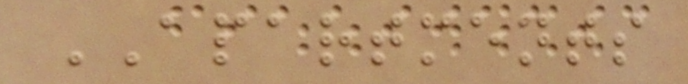APARTMENTS
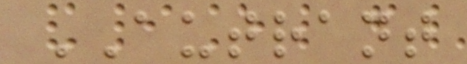AUTRANT
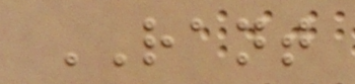RANT
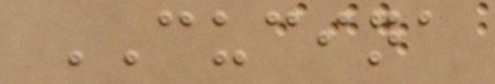CUCINA
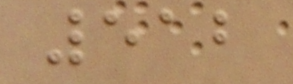512
